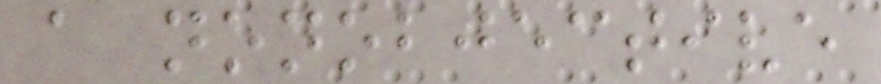a nonobjective
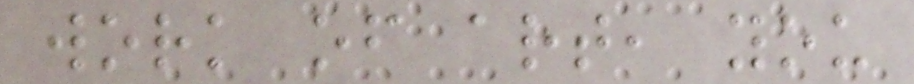work of art, you
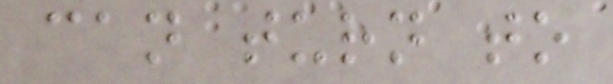can turn to
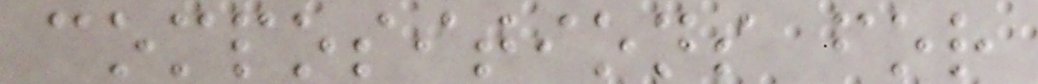compositions for
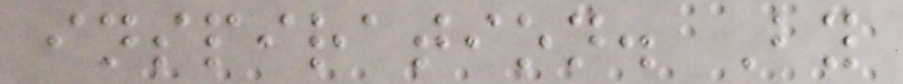inspiration. By
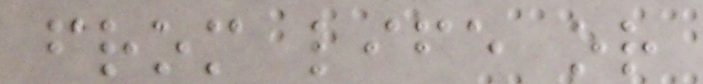from life or
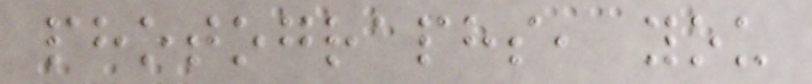photographs, you
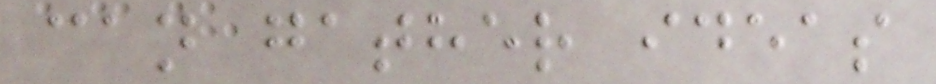can gather ideas
